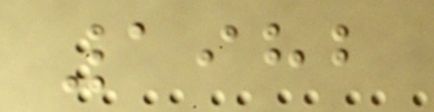1982
